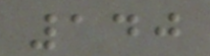140
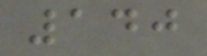140
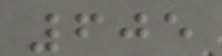605
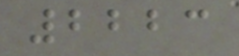2223
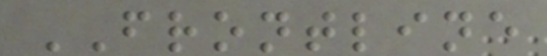FRONTLINE
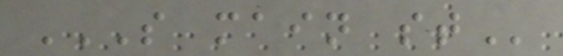S MAIN ST
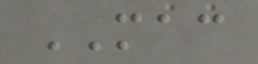MAC
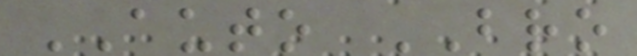AUTO BRO
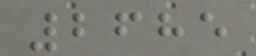2685
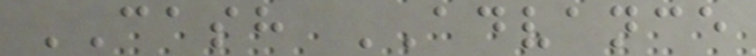CASH ADVANCE
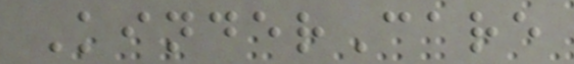KinderCare
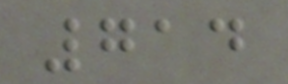714
